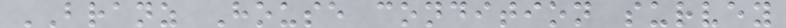BRANZ House condition survey
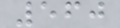560
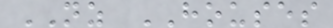NZ HOUSES
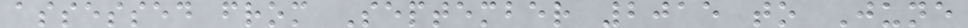assessed from September 2015 to June
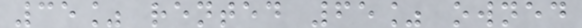35% rented 65% owned
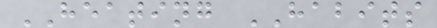HEATING HABITS
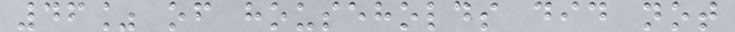46% of households did not
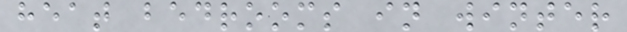heat bedrooms in winter
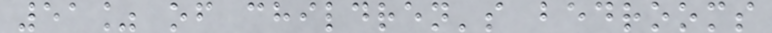51% of children's bedrooms
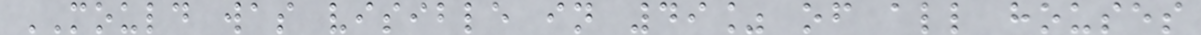MOULD was visible in 49% of all houses
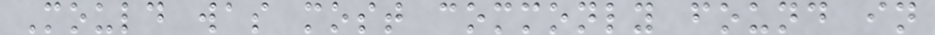Mould was most commonly found in
